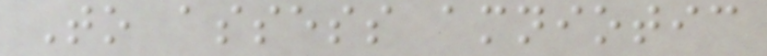To assess amniotic
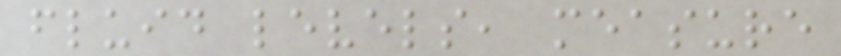fluid levels, measure
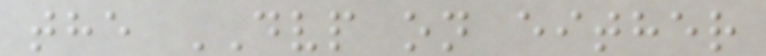the DVP on either
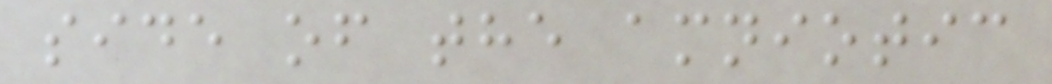side of the amniotic
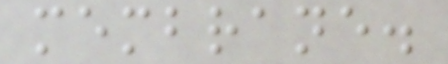membrane.
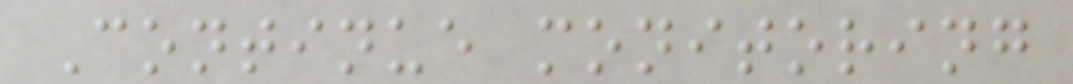Continue monitoring
